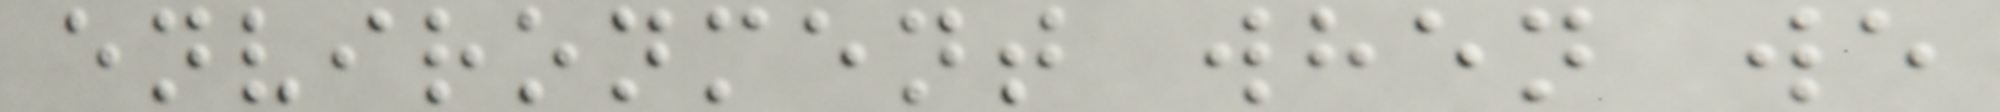environment when we
